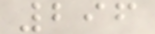296
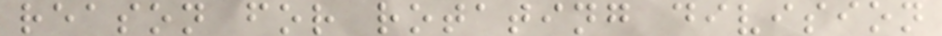reason for rotating division
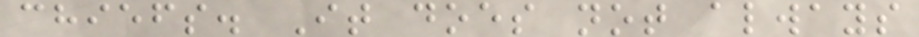chiefs. It does not always
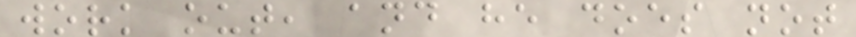work out, and he does not
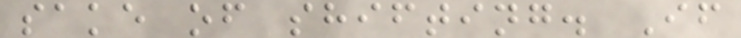sake of shifting. If
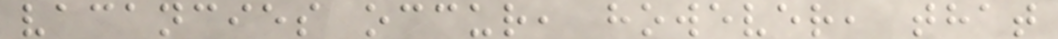vacancies occur, however, that
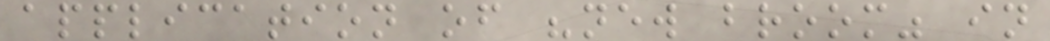application of "new broom" in
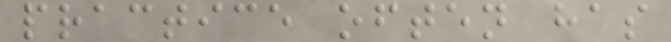practice often has
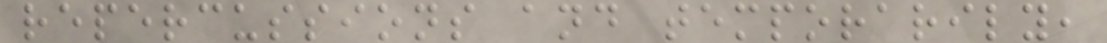repercussions and temporarily,
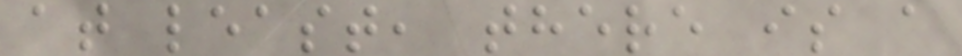at least, there is a
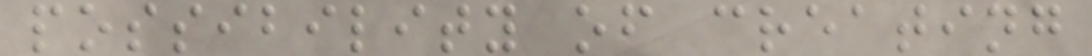possibility of creating
